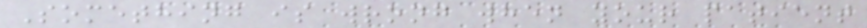Something is wrong when your patient
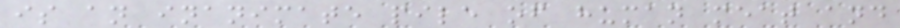is an inanimate pile of human meat and
